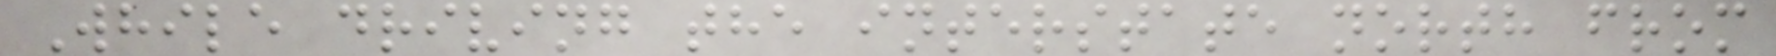While driving the interstate north from
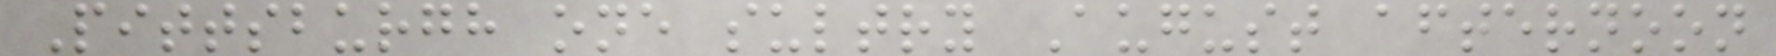Pittsburgh one sultry August afternoon
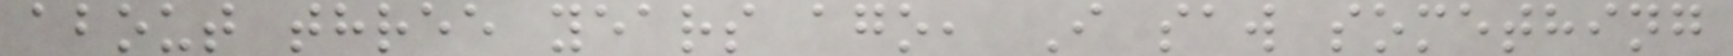about three years ago, I saw something
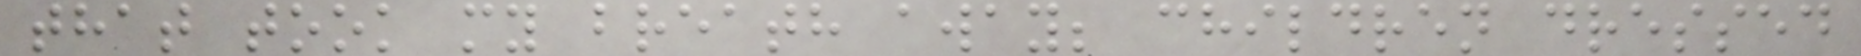that took my breath away; children dressed
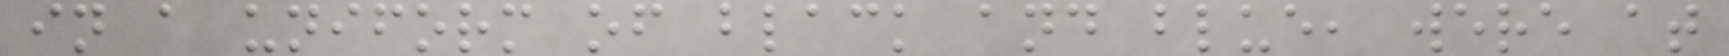in a uniform of black and blue, were at
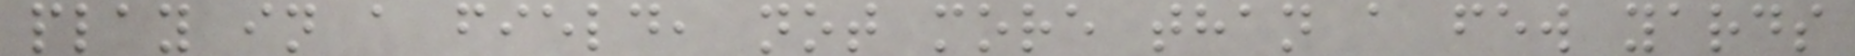play in a field, not more than a few yards
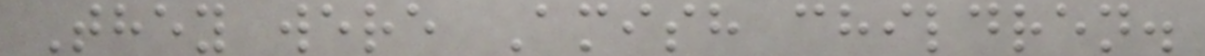They were Amish children.
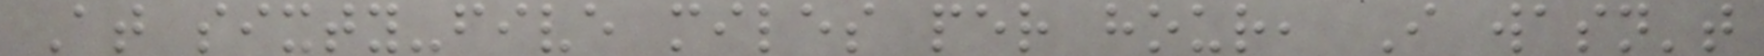At sixty-five miles per hour, I wasn't
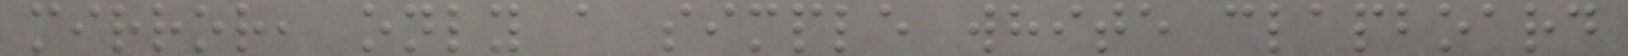mirror, only a simple white clapboard
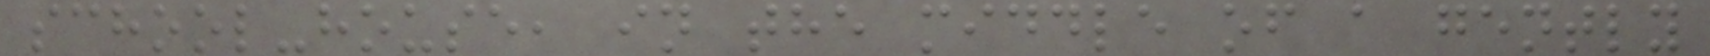school-house, in the middle of a gently
